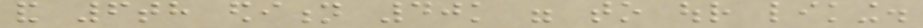and 6th edition 40k were to our liking.
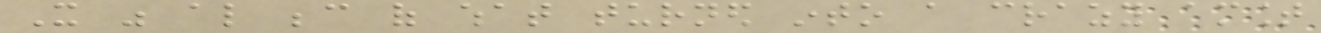It was also because of what turned into a crazy amount
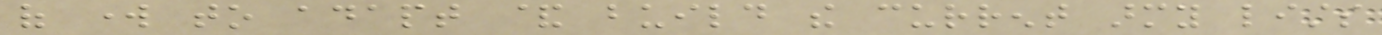of work to adapt & build the current army lists
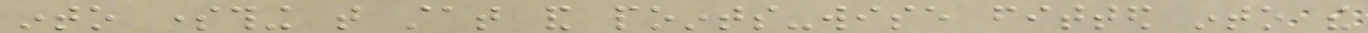into something that stat and points-wise fitted into the
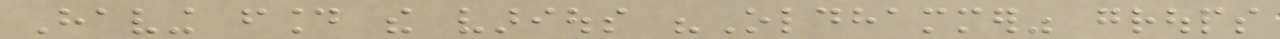Having found the various "Oldhammer" groups
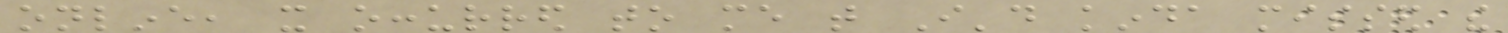online, it occurred to me that I'd kinda missed the
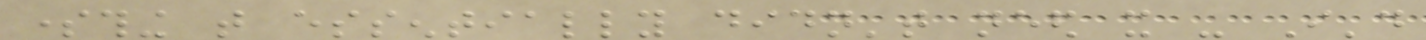something that essentially didn't need it - I'd
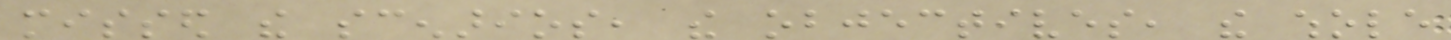missed the scenarios, the objectives, the whole
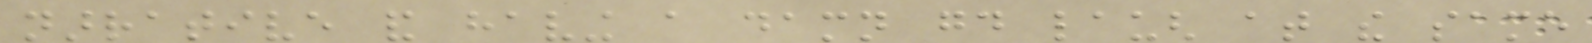narrative and having a damn good laugh at the same
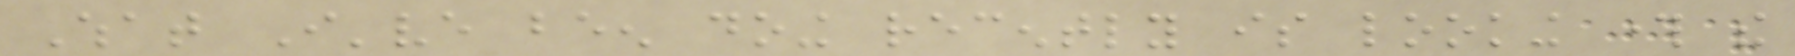What I've been doing recently is looking through the
